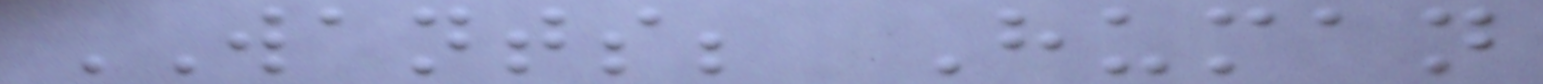WANTS; Human
